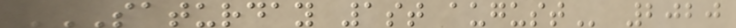SATURDAY 1ST AUGUST 2020
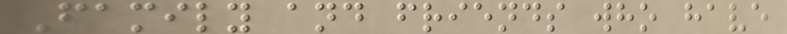Family and friends who have
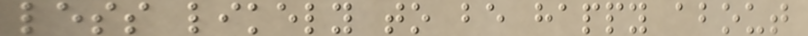less likely to be happy about
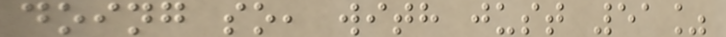doing so, with just 51%
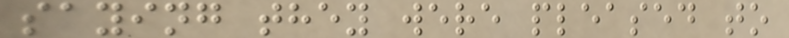saying they were pleased to
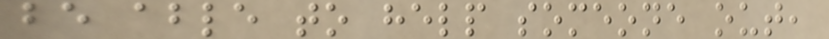be able to help someone out,
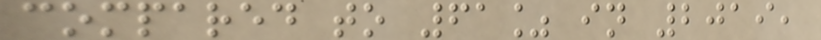compared to 61% in 2019,
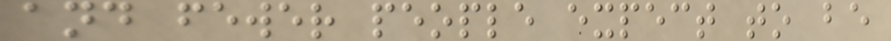and fewer people expect to be
